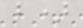b)
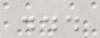...
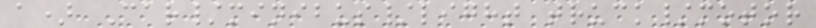a) Car/minibus/light truck/motor
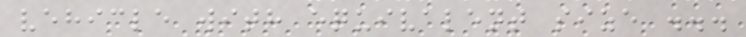vehicle with equivalent size ...
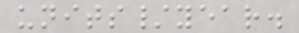units/year.
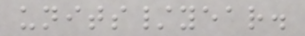units/year.
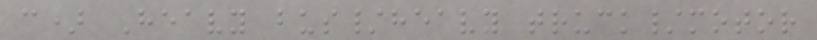c) Heavy bus/heavy truck/motor
